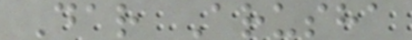Dar Arusha
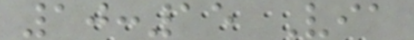10:15 Via
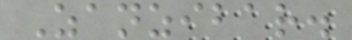Zanzibar.
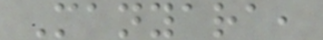Manyara,
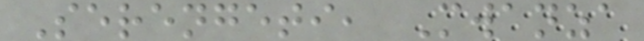Serengeti, Mwanza
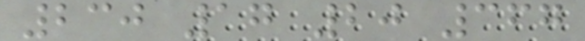230 17 20 367
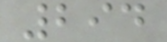294
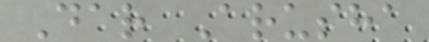Dar Arusha
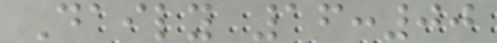Daily 16:00
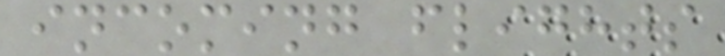incoming flights
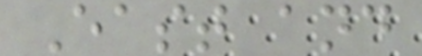East and
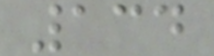134
